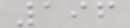196
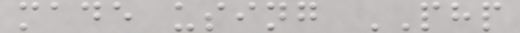made using PHP
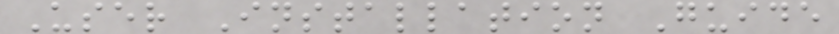User Installation Guide
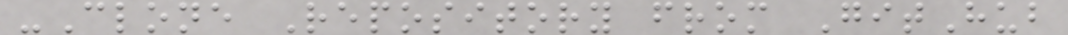-Clone Repository from GitHub
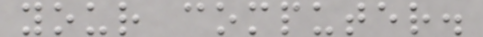your computer.
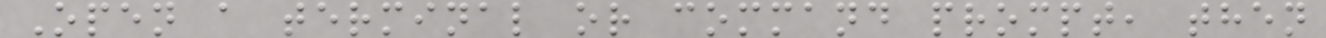Open a terminal or command prompt, then
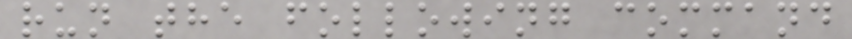run the following command
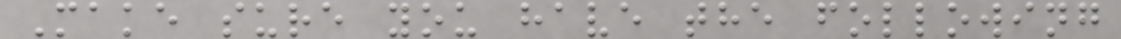Make sure you have the following
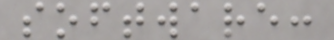software:
